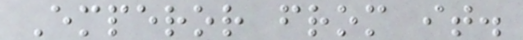Emperor from it.
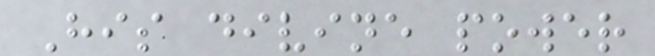His divine power
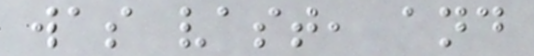was vast, and
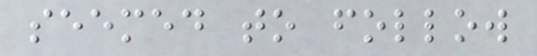seemed to follow
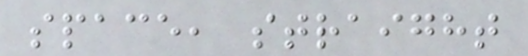space, straight
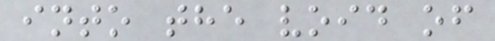into the void of
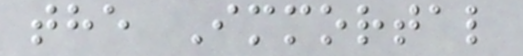the Immortal
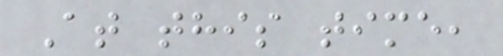At this time,
